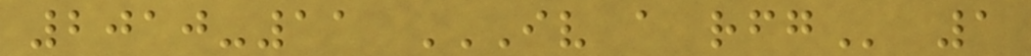2010-11 IV A RFG 1
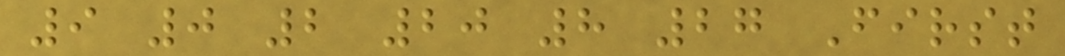9 0 2 20 8 27 First
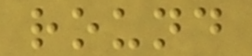round
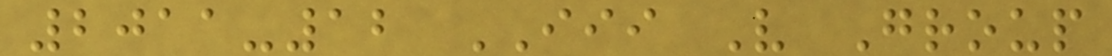2011-12 III V Group
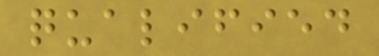qualified
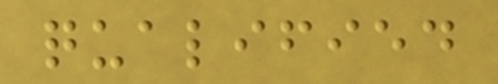qualified
